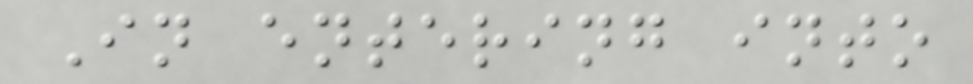In entering into
